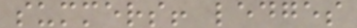summers! ledges
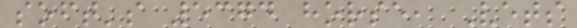soft's 5374 horse, Vets
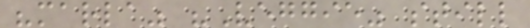"marla" "Veggie" still
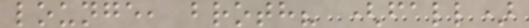lounge, broth? (fall)
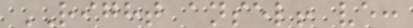RIGHT ansel! ve:
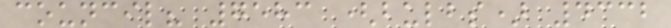council? 7583 (bulbs) 4332
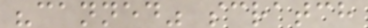"canned" scratch
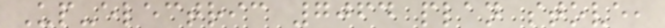Up-electric 7064 plan stove,
